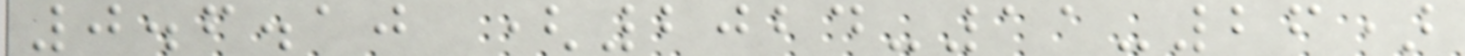0.6.10 (2024-11-26)
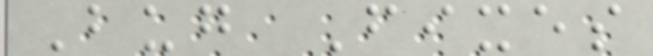Bug Fixes
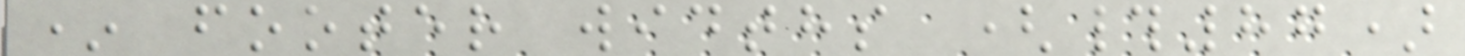* footer widths (#87)
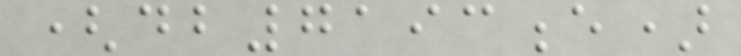(db7193e)
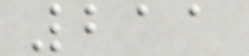211
